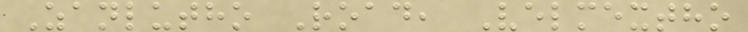Zanlutho Road, Velmextho
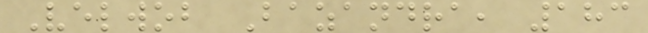Velwob Bazandra, 183
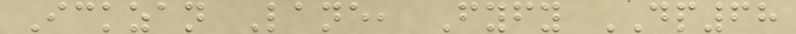Ickzan Lane, Fyfy DP68
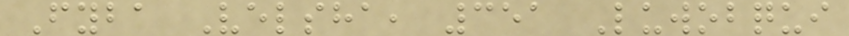Fyba Velsha, 351 Luwobqui
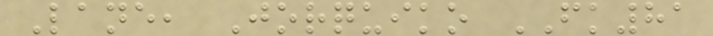Lane, Jorquiko FK81
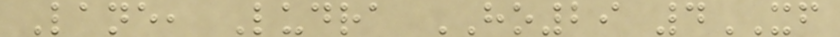Lane, Ludra HO29 4XF
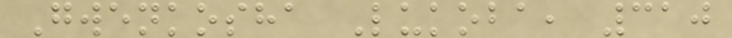Gwenkosha Lukoba, 310
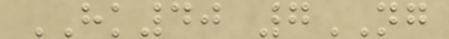HK40 7NG
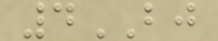4BJ
